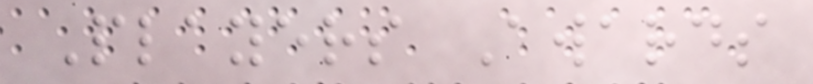Players Awards
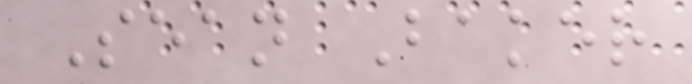Sean Baker
